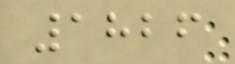1826
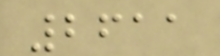2611
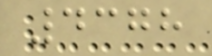4378
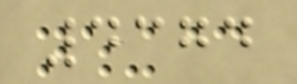4374
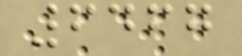6467
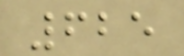625
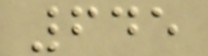645
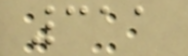311
